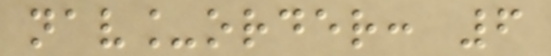nav_order: 6
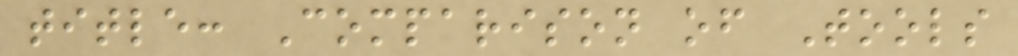title: Comparison of Tools
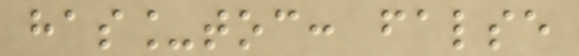has_toc: false
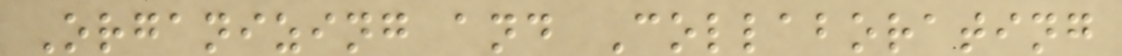Organizing and Collaborating
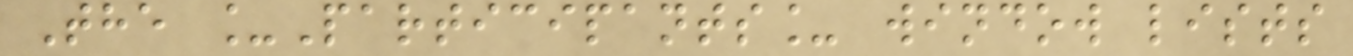The _Participants_ window lists
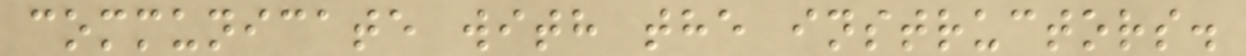communicate with the instructors.
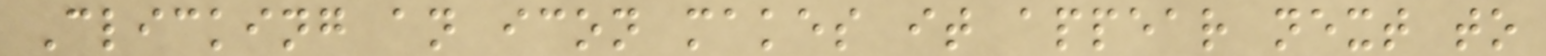Clicking an icon makes it appear next to
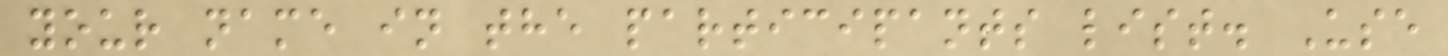your name in the participants list. Use
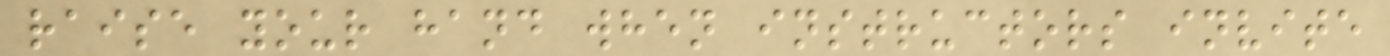raise your hand when instructors invite
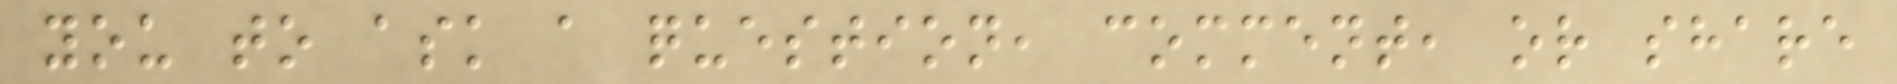you to ask a question, comment, or share
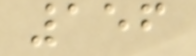156
